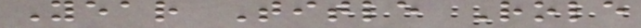Year Title Role
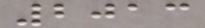2013
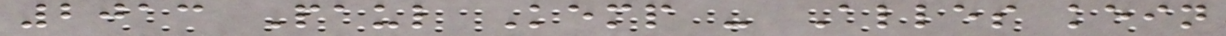2013 Paul Kemp - Alles kein
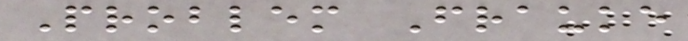Problem Frauke
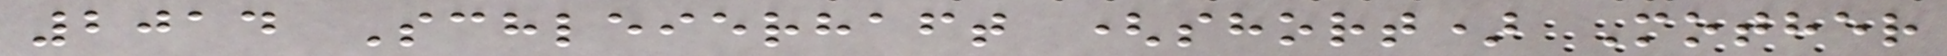2014 Schleierhaft (short) Mother
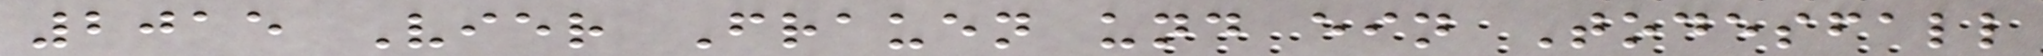2015 Vier Frauen und ein Todesfall
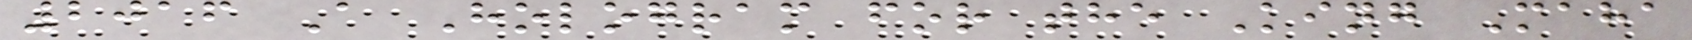2016 A Hologram for the King Maha
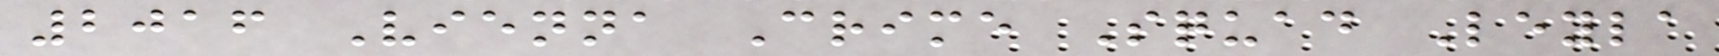2016 Vienna Crime Squad Leyla
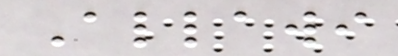Allawi
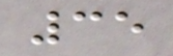35
